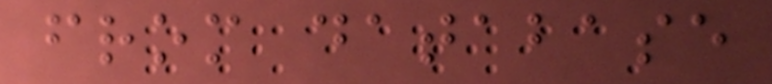from database
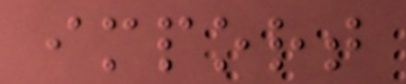import
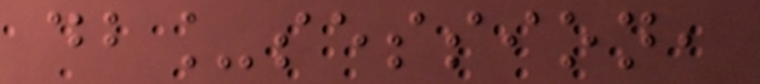db_session,
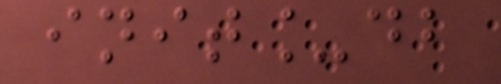init_db
